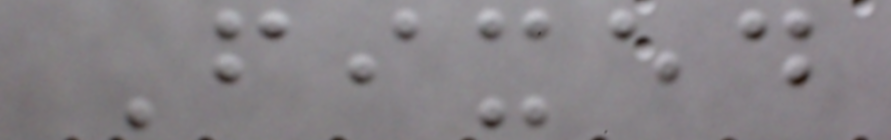Fixed
